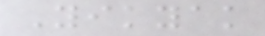Yikyak
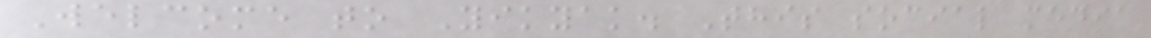Welcome to Yikyak. This social media
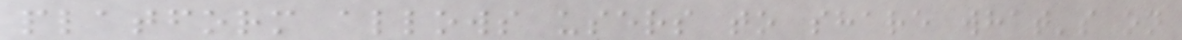platform allows users to share what's on
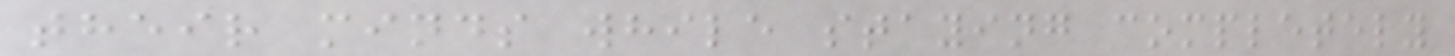their minds while staying completely
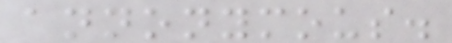annonymous.
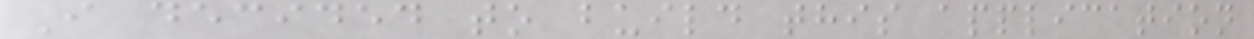I decided to build this application
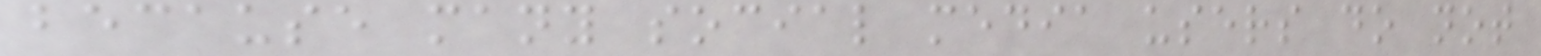because many social media users do not
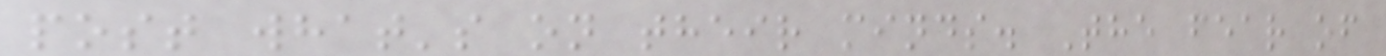post what's on their minds. The fear of
